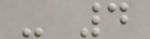- 4
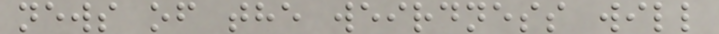news of the weirdness will
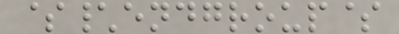$\endgroup$
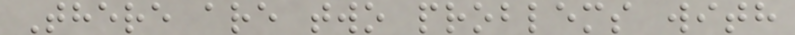There are two problems with
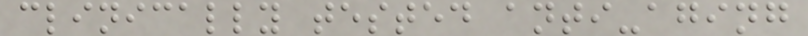clinically tested anti-aging
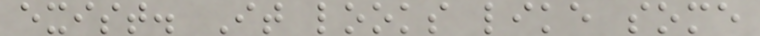exist. It looks like some
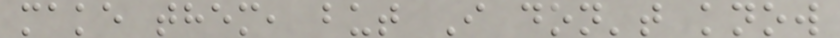make them, but I don't know
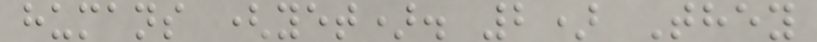humans (yet). 2) They
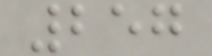257
